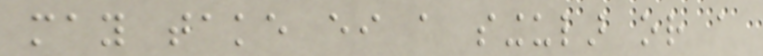may take either a singular or a
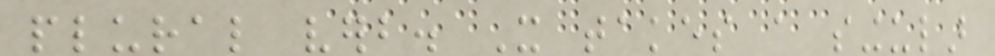plural verb. It takes a singular
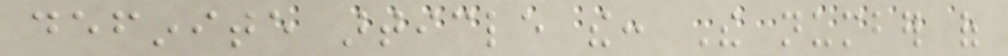definite article the: The number of
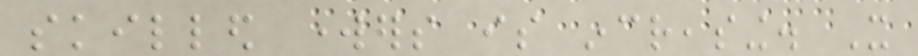skilled workers is increasing. It
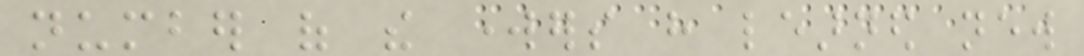number of the workers have learned new
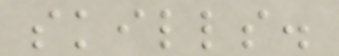skills.
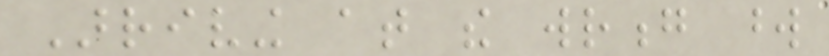Arriving at the wrong word
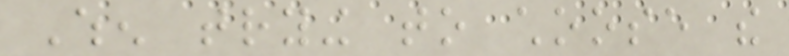When trying to choose the
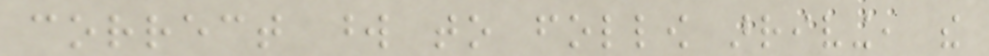correct word to follow arriving, the
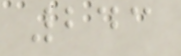243
